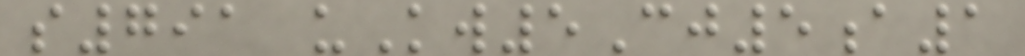s791 uKw5Cj5a1
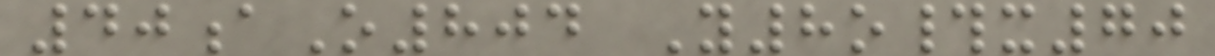40aO804 Y8o#x70
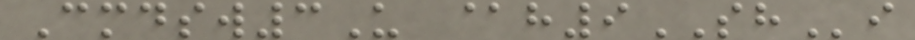Cmdsw3U @h9SHi
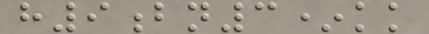h9bn3*kk
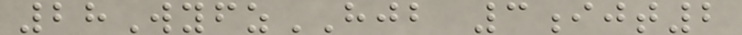28WyfzHJB 3ijt2
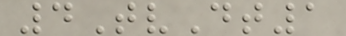4TvDt1
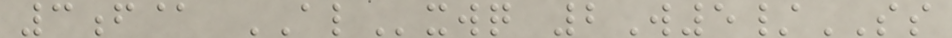3f@ ALxwq 2W5/SS
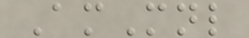AmMnl
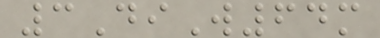3DiW64m
